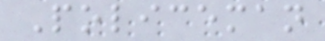Policeman
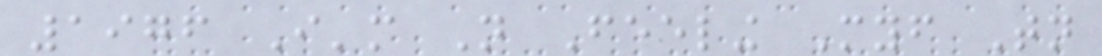1976 I'm Not Feeling Myself Tonight
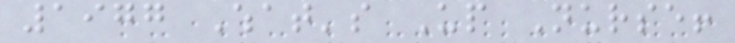1977 What's Up Nurse!
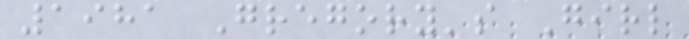1981 Gregory's Girl
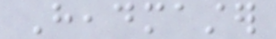Headmaster
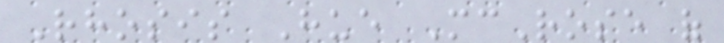Rhosis Hue McRose of
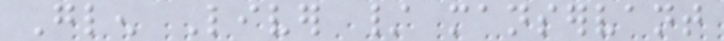Glen Liver / manservant
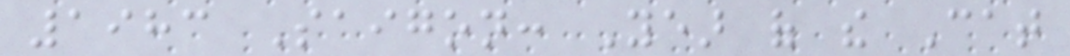1983 Saigon: Year of the Cat
